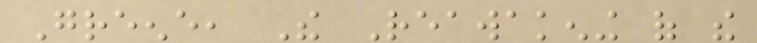Greene, The Reawakening of the
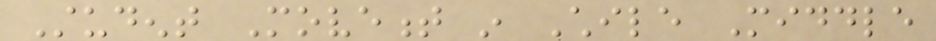Student Movement in Chile Middle
